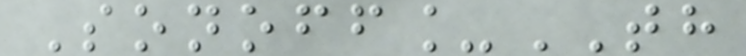Sonoff_TH
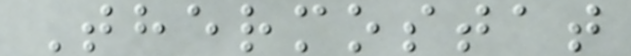Thermostat
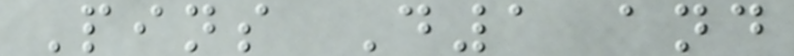Pins D1 and
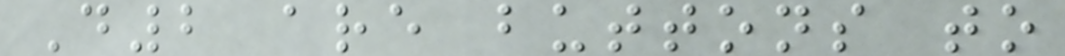D2 are buttons to
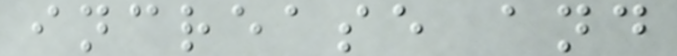increase and
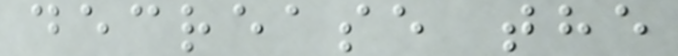decrease the
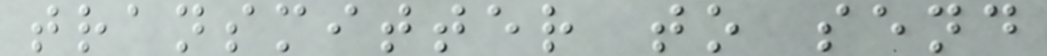transmitter to send
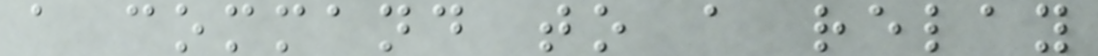a command to a relay
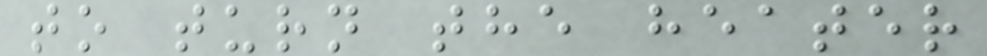to turn the heater
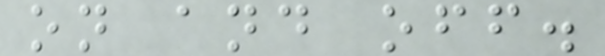on and off.
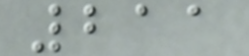211
